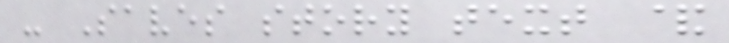- Saves story text &
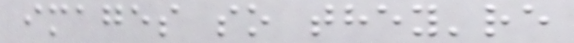images so they're
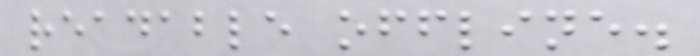readable offline.
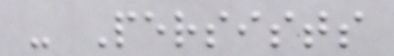- Persists
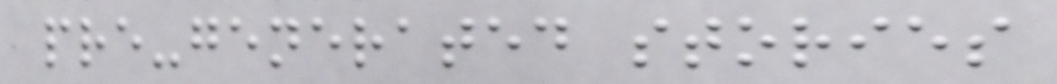pre-generated stories
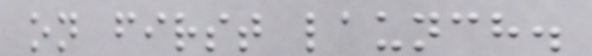on first launch.
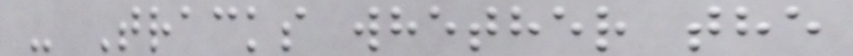- Tracks whether the
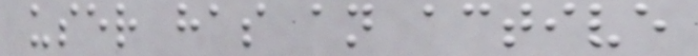user has an active
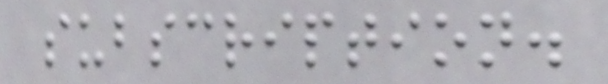subscription.
